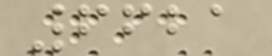6621
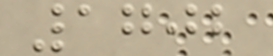1702
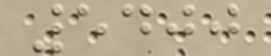5400
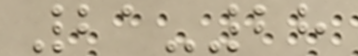21-28
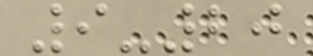9-20
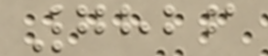7826
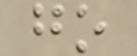go
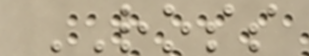ROSS
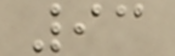93
